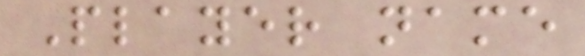Player name
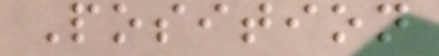Position
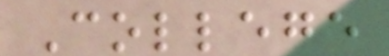College
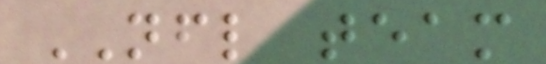NFL team
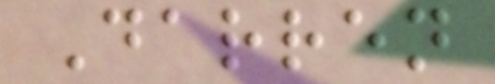Darren
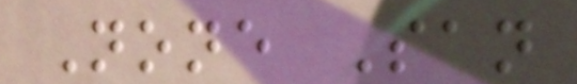None San
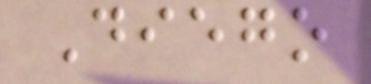Diego
